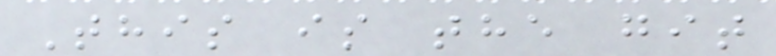This is the git
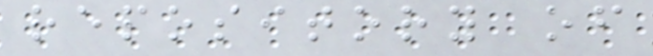repository of
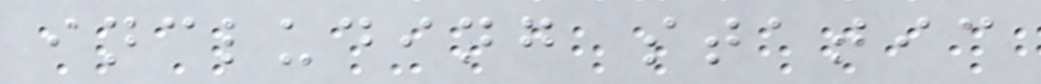including static
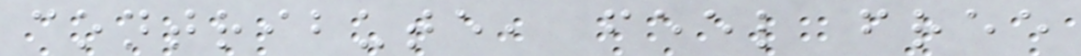contribute, feel free
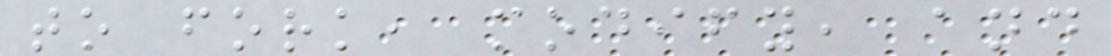to fork, modify, and
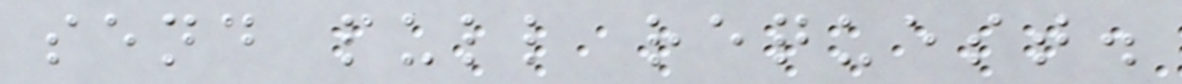send pull request.
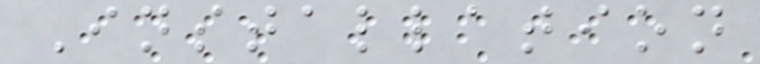Installation
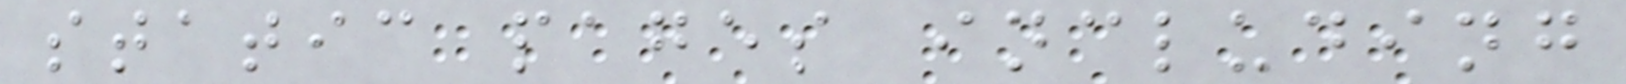static pages including
